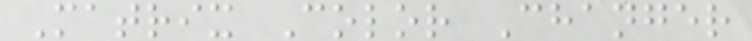Matrix Color Changer
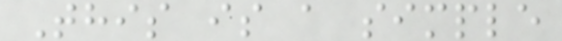This is a simple
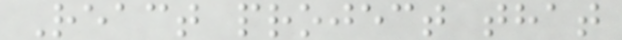React project that
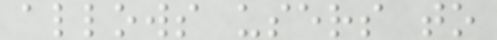allows users to
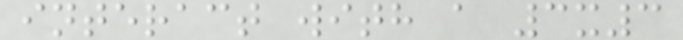interact with a 3x3
